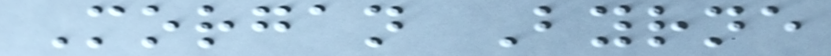Morgan Byrne
